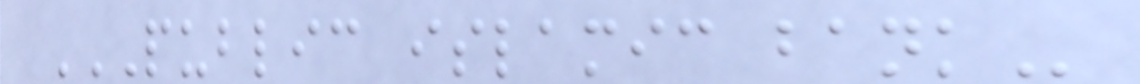PUBLIC ISLAMIC BANK
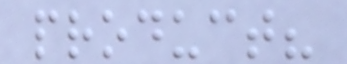product?
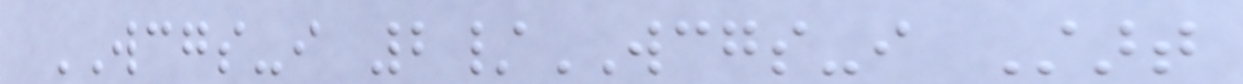WCGS-i 2/WCGS-i Start
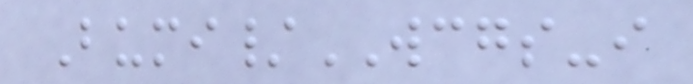Bumi/WCGS-i
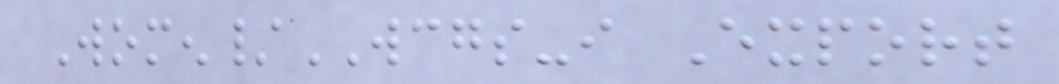Women/WCGS-i Export
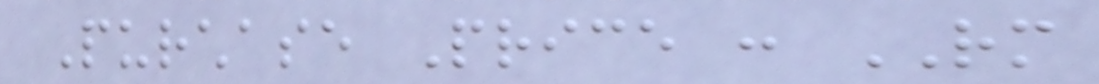Purchase Price : RM
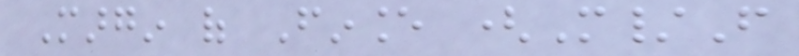Margin of Finance (M/F
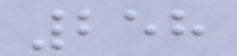258
